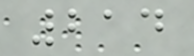214
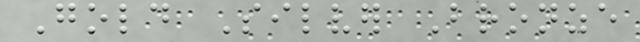Gold Silver Bronze
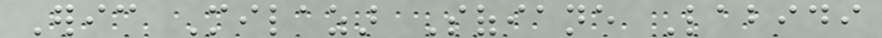Eric Milazar Sofiane Labidi
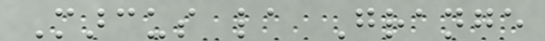Marcus la Grange
